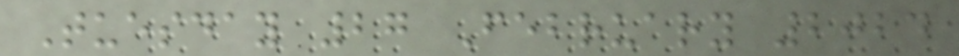Tuesday 27 February 2024
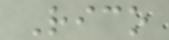Rico
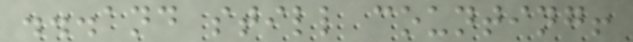...and still counting!
